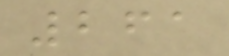261
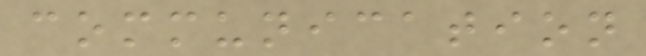communication
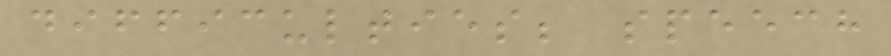difficulties; speech
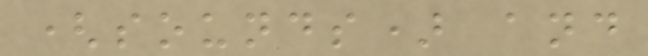(sounds) and
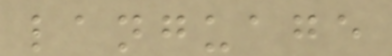language
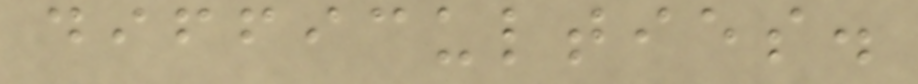difficulties.
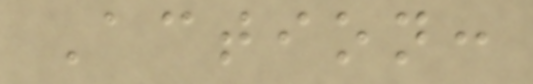Action:
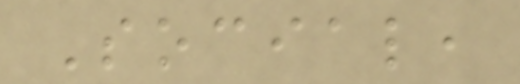Social,
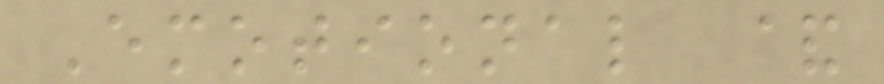Emotional &
